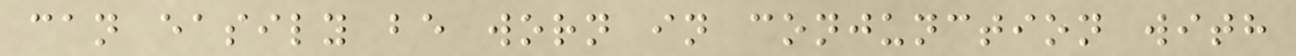can easily be worn in conjunction with
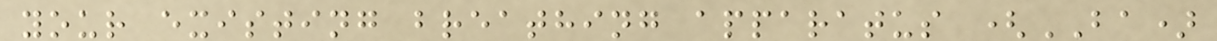your existing breathing apparatus (BA)
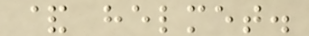& helmet.
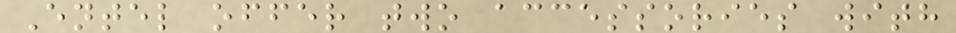Entel offer two accessories with
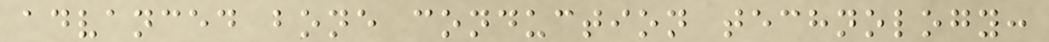advanced bone conduction technology:
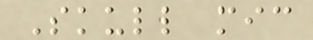Skull mic
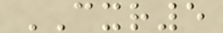CXR5
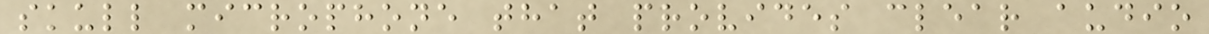skull microphone that provides clear audio
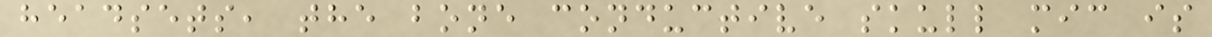headsets, the bone conductive skull mic is
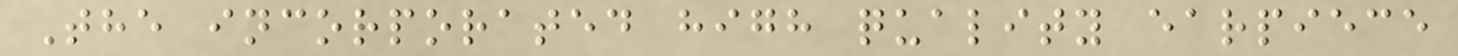The incorporated high quality earpiece
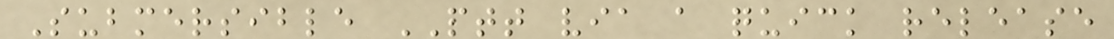Submersible PTT via a quick release
